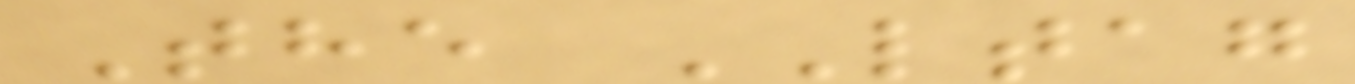The LTAG
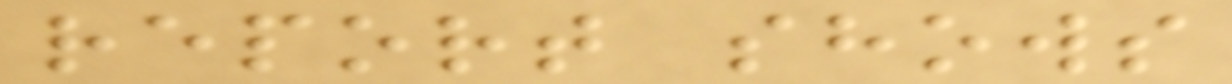report shows
